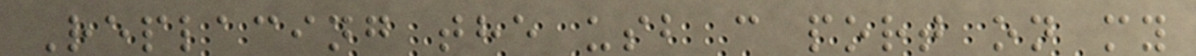Replacing the usb c port on my
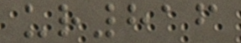ur816
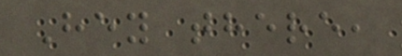Hey there,
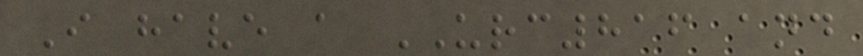I have a URC816 and
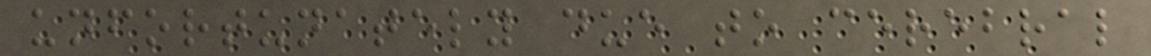unfortunately due to cerebral
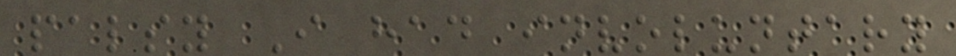palsy I had involuntary
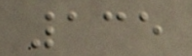135
